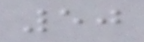50
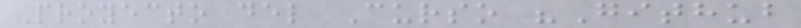Proyecto del Curso "Github
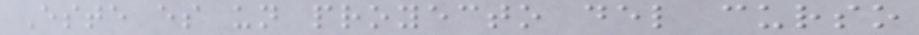Este es un proyecto del curso
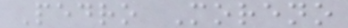Pedro Moreno
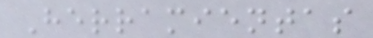Herramientas
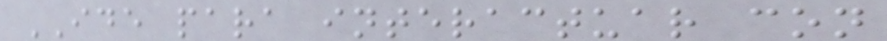IDE para interactuar con
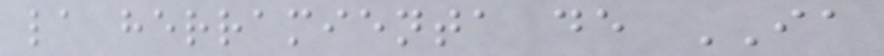la herramienta de IA
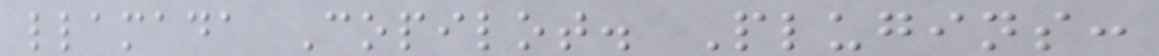llamada Copilot. Plugins:
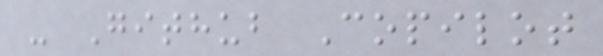- Github Copilot
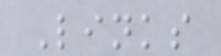Links
